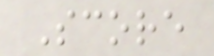Score
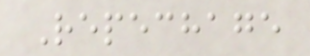Repechage
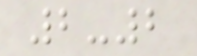2-2
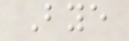Bye
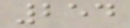254
